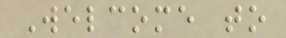Welcome to
